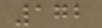172
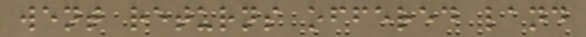went returns offered land
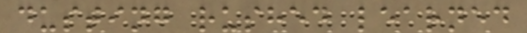dusting rushed learned
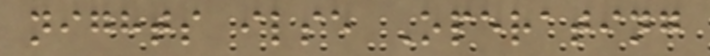nights ilse Operating
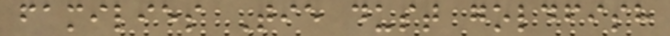families Tie dust goldfish
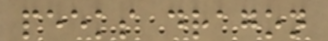peeks dragon
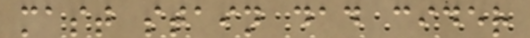mast stain dad cider
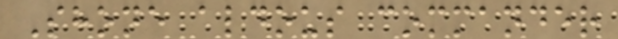Shone aldous commander
